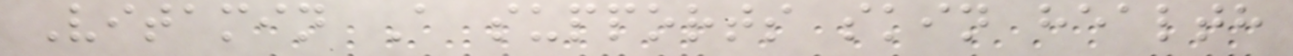Vitamin A supports skin health
